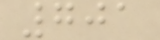701
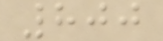800
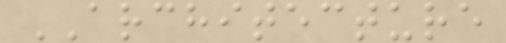ARCHITECTURE
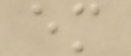em
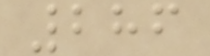286
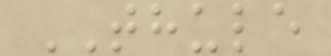THULE
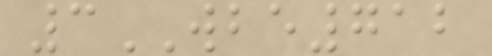3WBE712
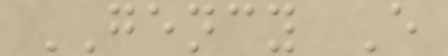GENCY E
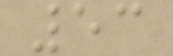53
